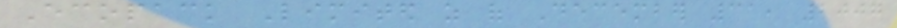Ecopack Limited as of December 31, 2007
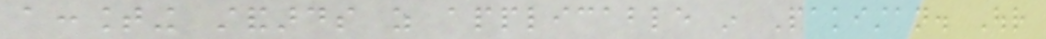accounting standards as applicable in Pakistan. Our
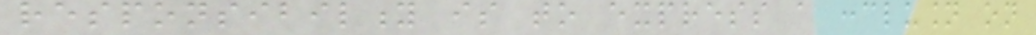responsibility is to express a conclusion on
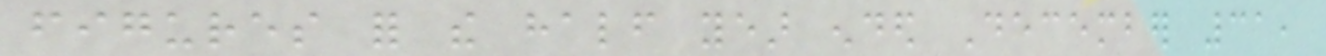figures for the half year ended December 31,
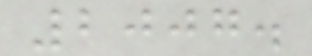2007.
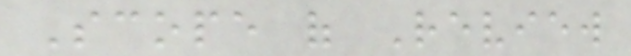Scope of Review
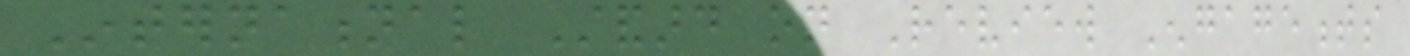International Standard on Review Engagements
